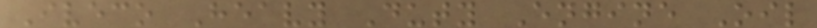Iveco Heavy Duty Engine Oil
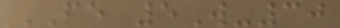FE 5W-30
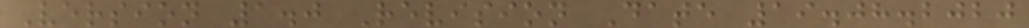Version 1.0 Revision Date 19.08.2020
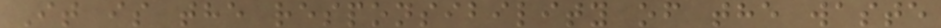It is the responsibility of the waste
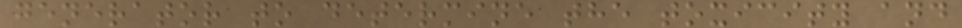generator to determine the toxicity and
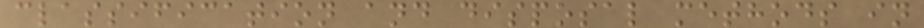classification and disposal methods in
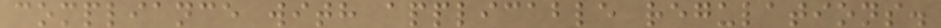compliance with applicable regulations.
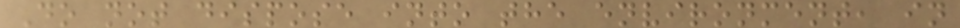Do not dispose into the environment, in
